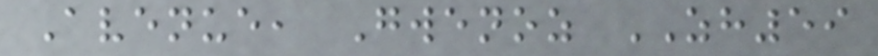Avenue, Gwenoz ZH59
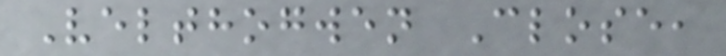Velthogwen Close,
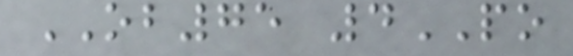OB75 4PO
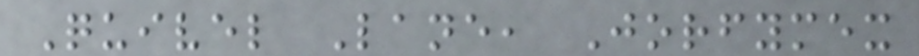Quivel Lane, Jorfymex
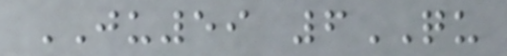JU59 6QU
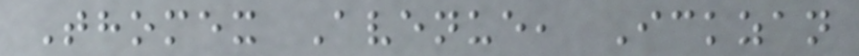Thomex Avenue, Ickzan
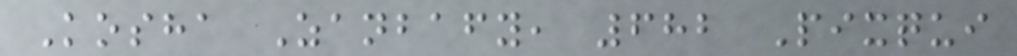Kosha Zanbafy, 682 Pixqui
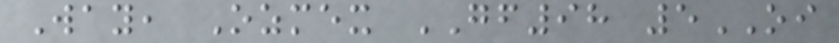Way, Ozmex GF98 5OI
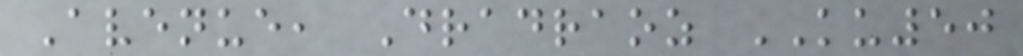Avenue, Dradraoz KU50
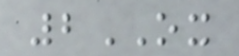2OX
